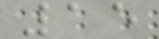15
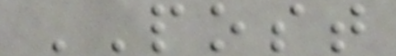POST
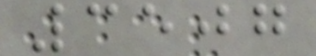3507
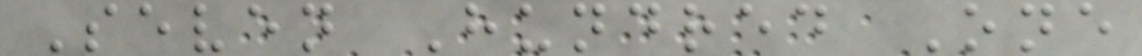Seven Hundred One
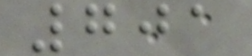701
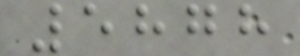5878
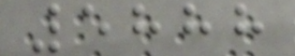5888
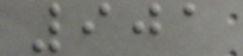901
